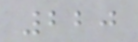220
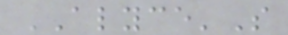ALYCE'S
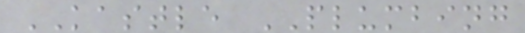KASTLE PLUMBING
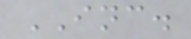INC.
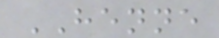HENNE
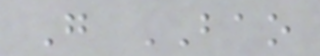G BAO
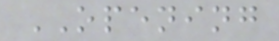OPENING
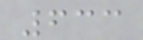633
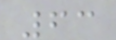63
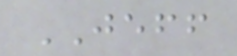JEFF
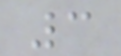3
